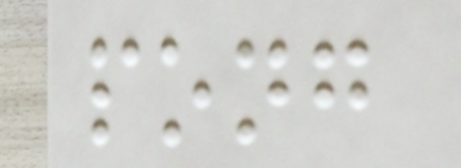pong
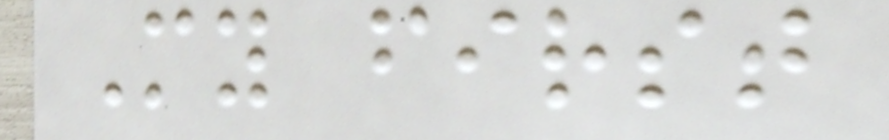My first
